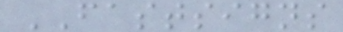FASTSIGNS
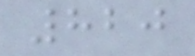820
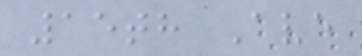15th Ave
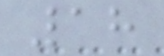18
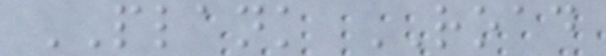PLANK ROAD
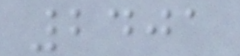2401
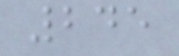245
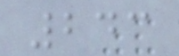243
